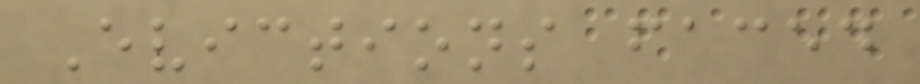Evictions faced
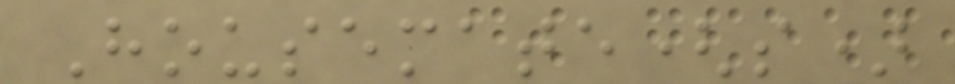Housemate(s)
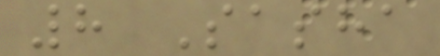8 Sasha
